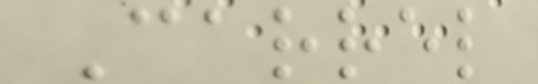Carrel
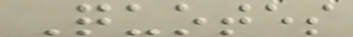Quotes
